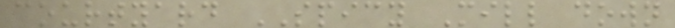courtyard SPICY Mill down
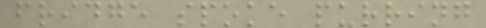fridge spoke purring
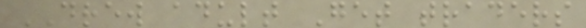DREW adult Get traders
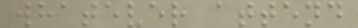whatever attend
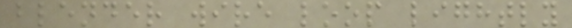blender wire loop lightly
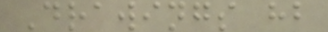Drawings hb
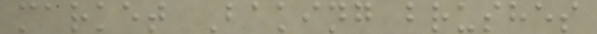market Baking brushes
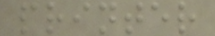printer
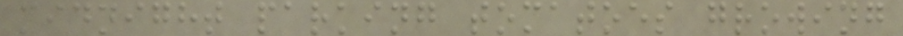midnight parking tomatoes growing
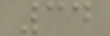34
